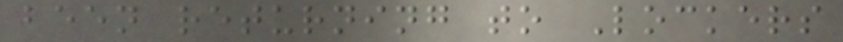been returning to Lockers
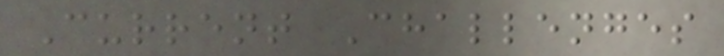Current Challenges
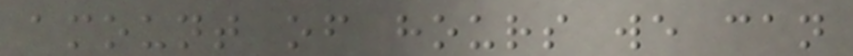amount of hours we can
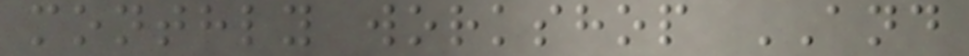monthly workshop AND
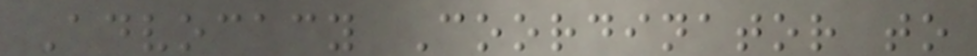Advocacy Coordinator to
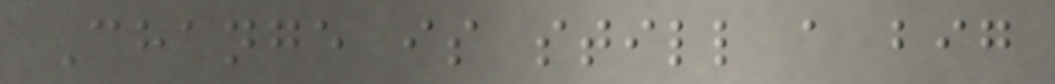Change is still a big
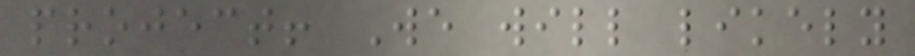project! We will likely
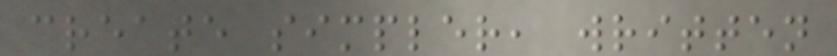create simpler, written
